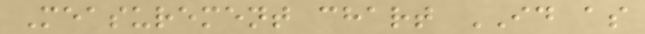Measurement chart ID as
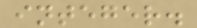integer.
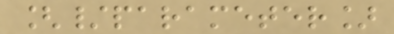[/parameter]
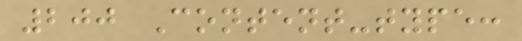200 Content-type:
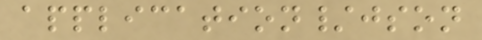application/json
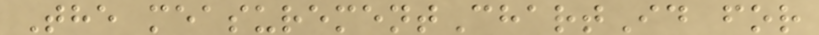The measurementChartId for
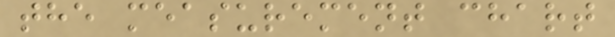the measurement chart
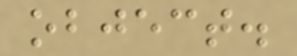object.
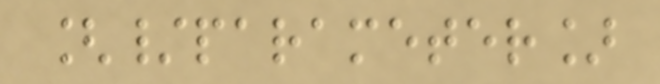[/parameter]
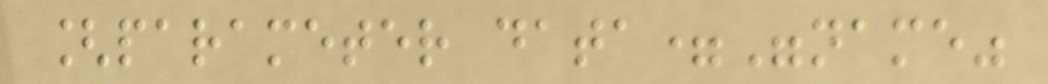[parameter data="name"
